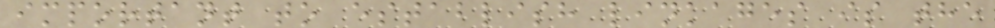important to establish linkages is the
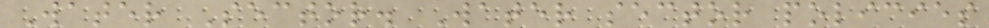Water Sector. Water sector policies
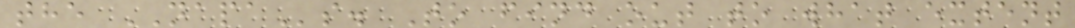the NAPAs. To find out to what extent
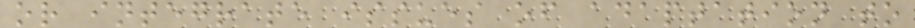or integrate issues of adaptation to
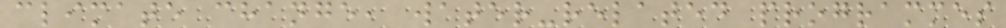climate change, water-related programmes
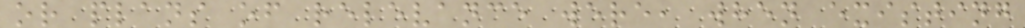or plans of relevance were, when existing
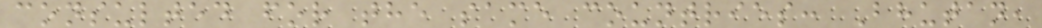consulted for the same countries: Bhutan,
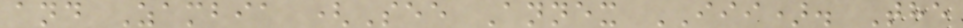and Zambia (See Annex III). The
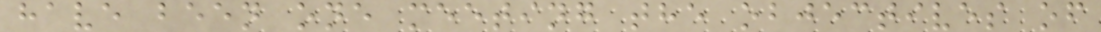have been one meeting the objectives of
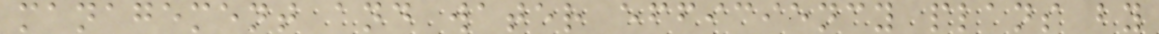management and water efficiency plans by
